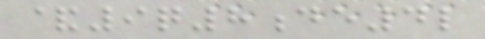&9q8de4l
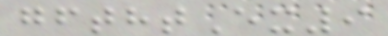gfthtEx9
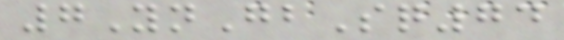7YnGbSq74
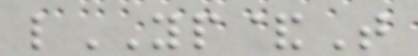lYP&T
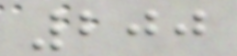200
